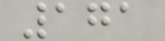171
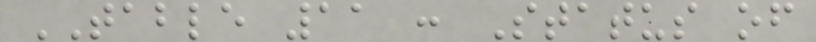TABLE 11 : Status of
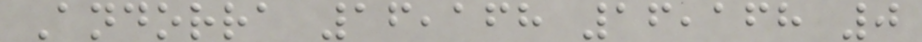Andorra 16,168 16,168 0
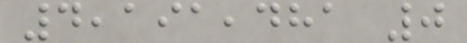4,191,481 0
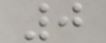0
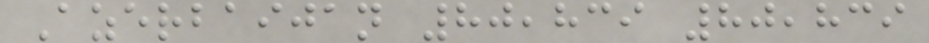Azerbaijan 80,839 80,839
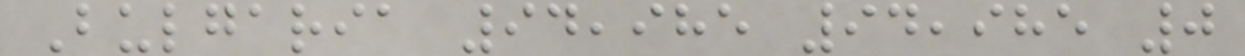Bulgaria 94,985 94,985 0
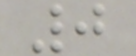0
